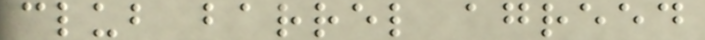club barrel agreed
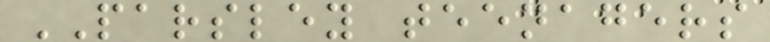PARSLEY teenagers
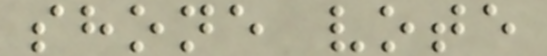shone vote
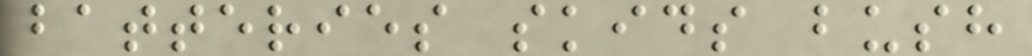batteries skids bush
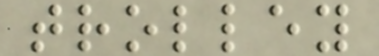trolley
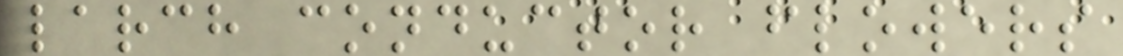larch conductor flowers
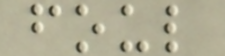foul
